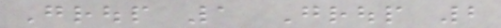Group 1 Group 2
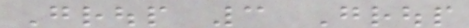Group 3 Group
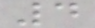4
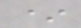*
